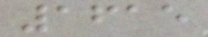1615
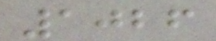1026
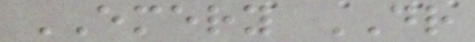EMERY DR
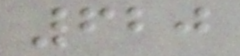620
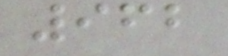962
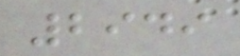2949
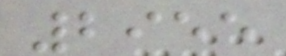2955
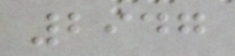2947
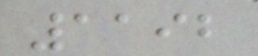1192
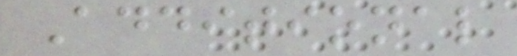Additional
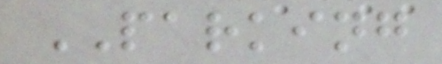PARKING
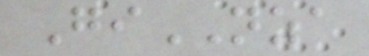GiNZA
